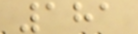181
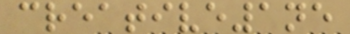creative1ne
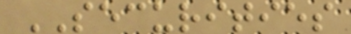SECURITIES
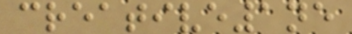creative1ne
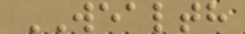WEALTH
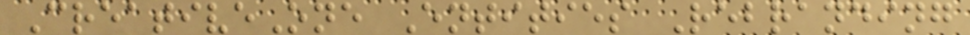CreativeOne Entities Rebranding
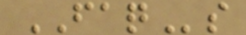FAQs
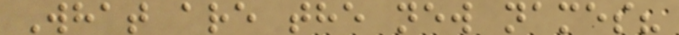What are the new names?
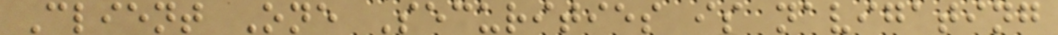Client One Securities is navigating
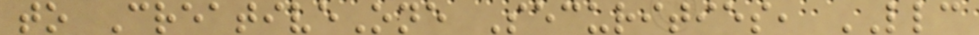to CreativeOne Securities, LLC
